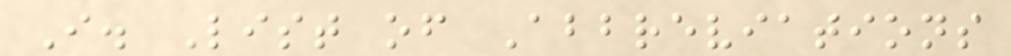I. List of Abbreviations
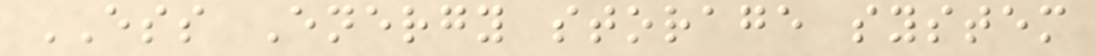ESS Energy storage system
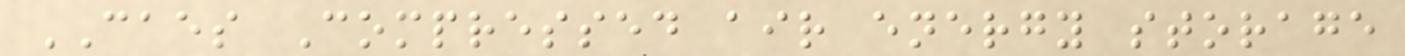CAES Compressed air energy storage
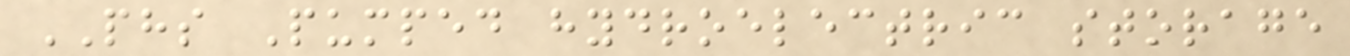PHS Pumped hydroelectric storage
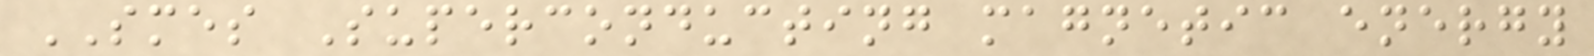SMES Superconducting magnetic energy
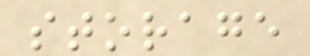storage
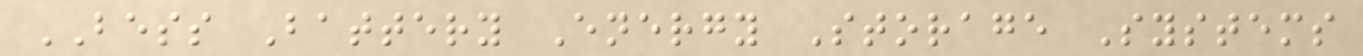BESS Battery Energy Storage Systems
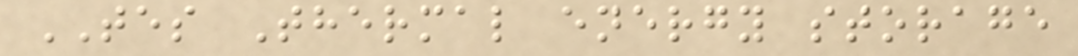TES Thermal energy storage
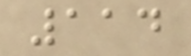114
